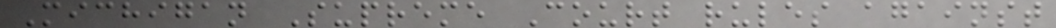Michigan Supreme Court rules against
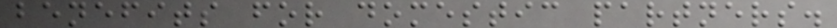benefits for domestic partners.
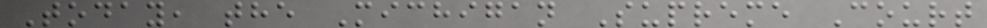Today, the Michigan Supreme Court
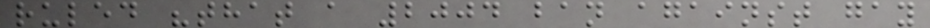ruled "that a 2004 ban against gay
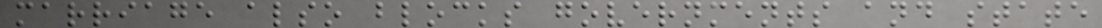marriage also blocks governments and state
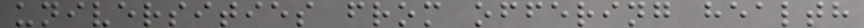universities from offering health
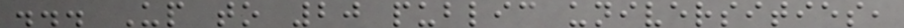... Up to 20 public universities,
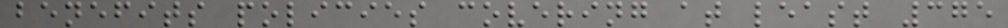benefits policies covering at least 375
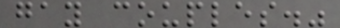gay couples."
